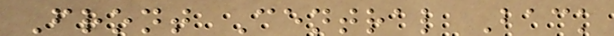Front Central Back
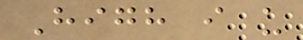High i u
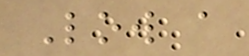Low a
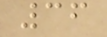36
